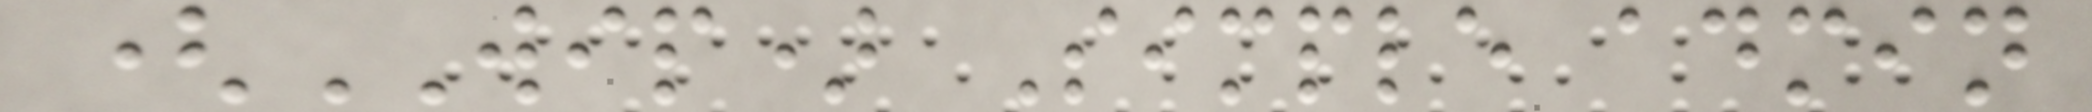(WIP) Simple admin
